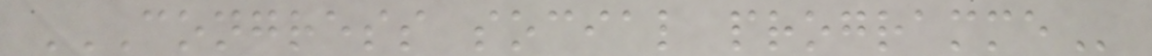CONGRESS SOCIAL PROGRAMME
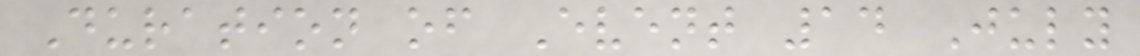Duration of Event 14 July
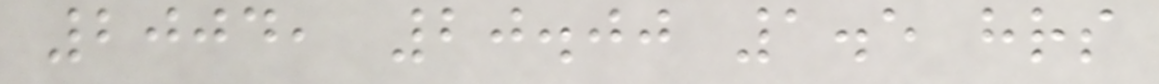2004, 20.00 1.5 hrs
